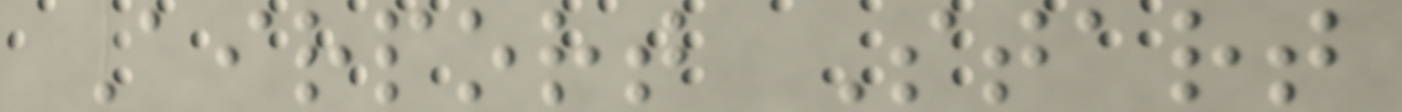Airport Start
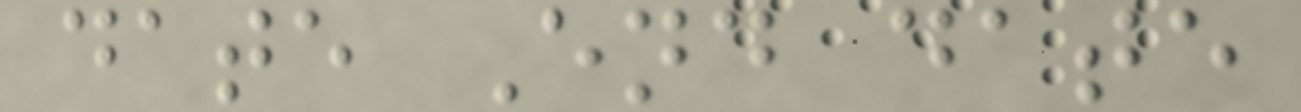date End date
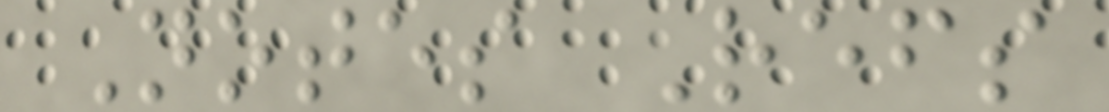Notes Refs
